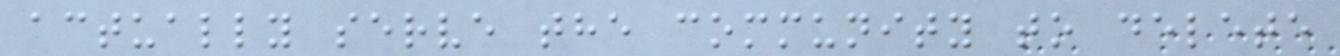actually serve the community to delete
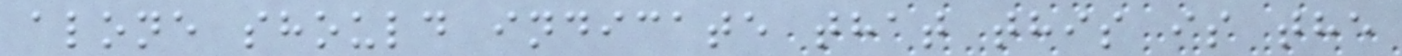alone should indicate that this is the
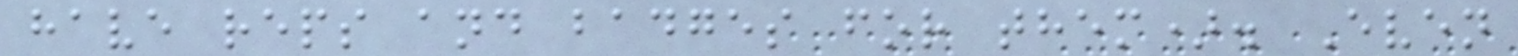have reps and badges for them). Even
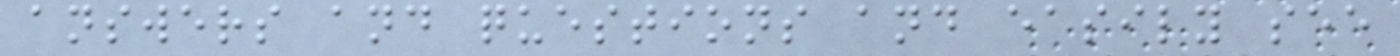answers and questions and easily see
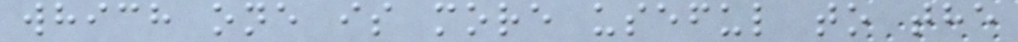which one is more useful to the
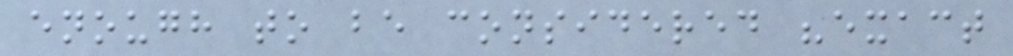enough to be considered "exact
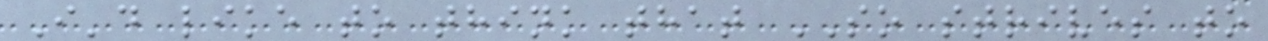I'd like to think that SO strives to
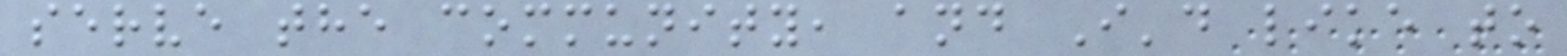serve the community, and I'd like to
